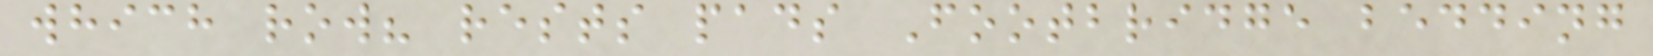which row? rests pads Footbridge bedding
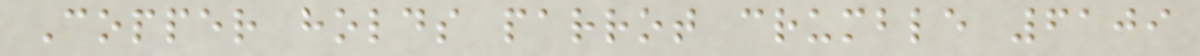Copper holds parrot crumble 6109
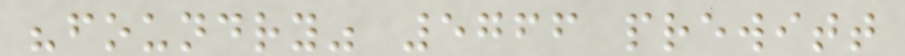"foundry" 5766 prewitt
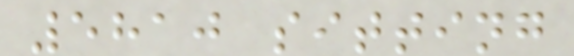5810 sitting
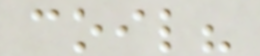coil?
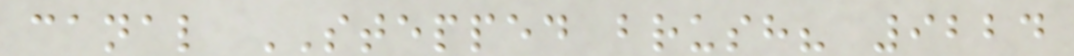canal STEPPED brush? 9224
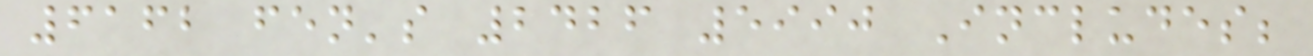6162 fen's 2426 5990 Includes;
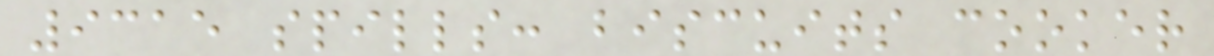9315 spills: biscuits cooker
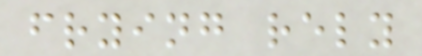frying rely
